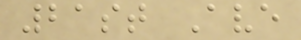21st Ave
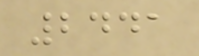2441
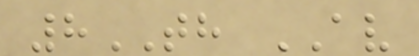8TH AV
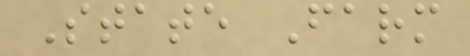State Farm
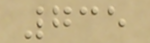735
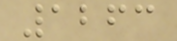1263
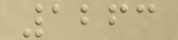1263
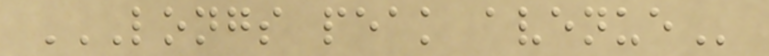LONGS PEAK AVENUE
